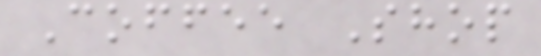Coffee Shop
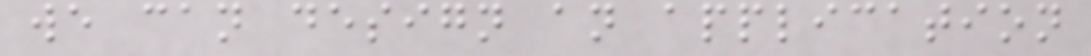we can design an application
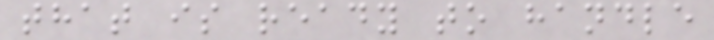that is ready to handle
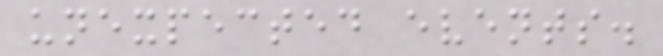unexpected events.
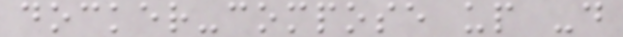docker-compose up -d
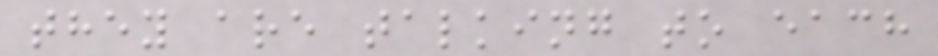they are talking to each
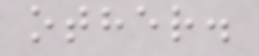other.
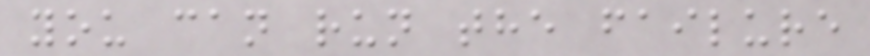you can run the failure
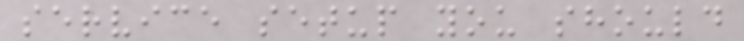service setup you should
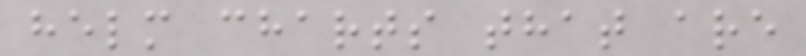helm charts that are
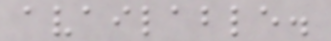available.
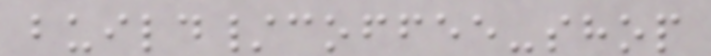build/coffee-shop
